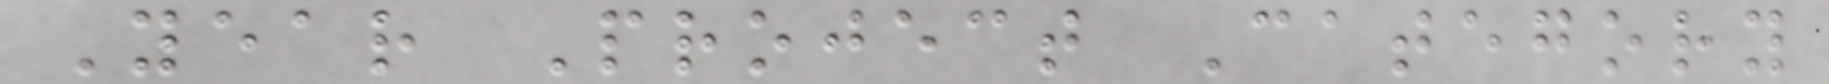Year Project Category
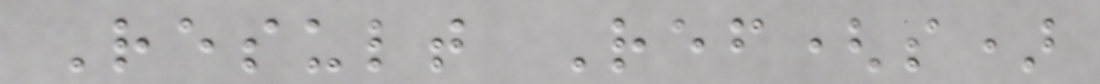Result Ref(s)
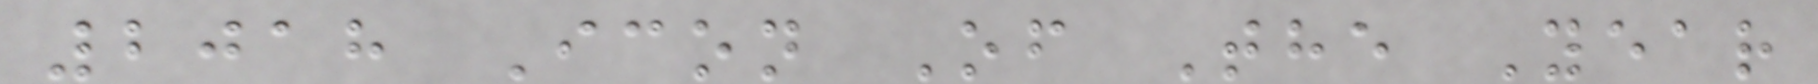2018 Icon Of The Year
